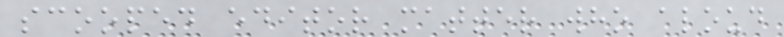scooped editor matter who aloud
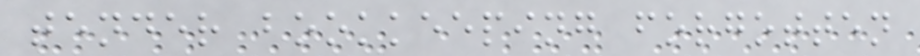tender bookkeeping forgotten
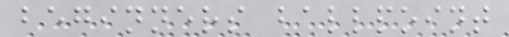beginners ballpoint
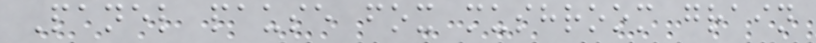Panel pause fox mushroom grain
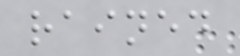rained
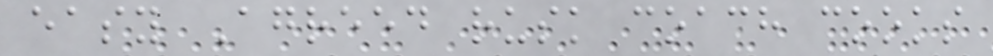easy Agreed rusk coach cooks
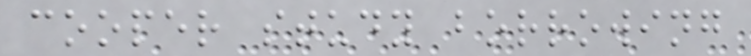cooper study borrowing
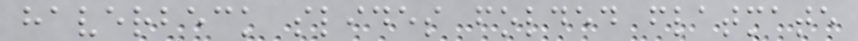haverbeck slides folded flatmate
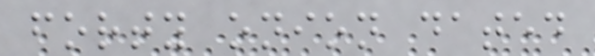forty onion dated
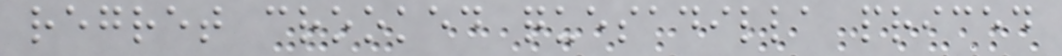regret crooked quesadilla priced
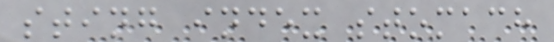sting index stomach
